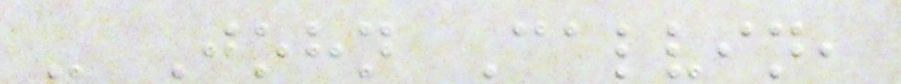- John Calvin,
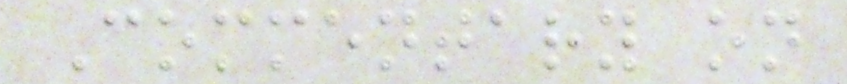Commentary on
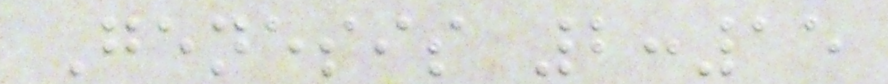Genesis 2:15
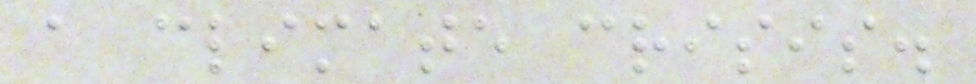a climate crisis.
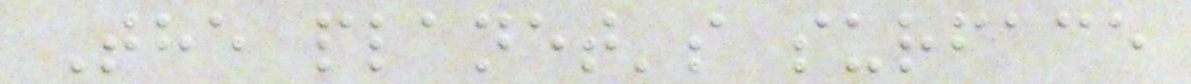The planet's surface
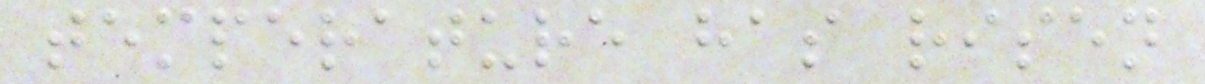temperature has risen
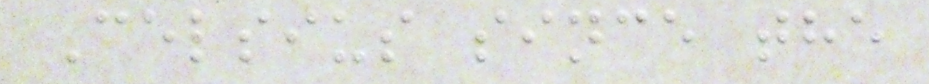Celsius since the
